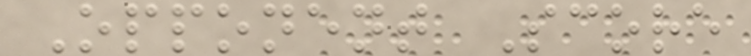Opponent Score
